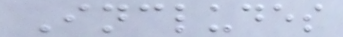Includes
